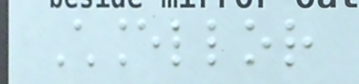Chancellor
